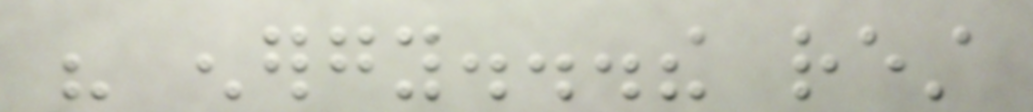his energy...the rest
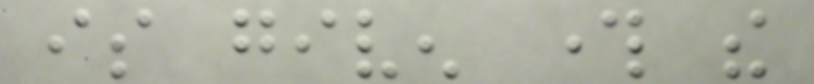is given through the
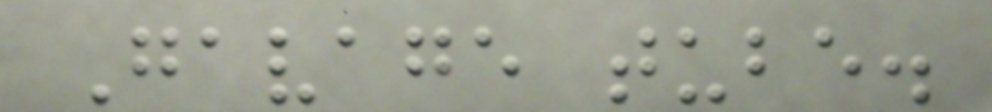Gavage tube.
